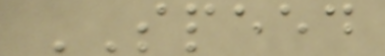SPEED
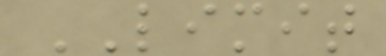LIMIT
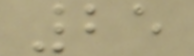25
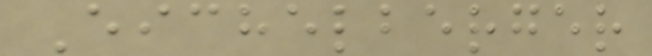Eichelberger
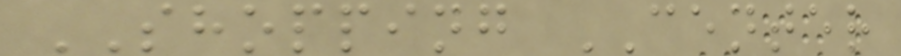SHOPPING CENTER
